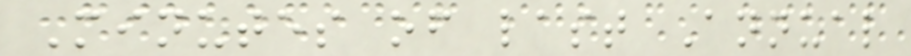Minutes of last Annual
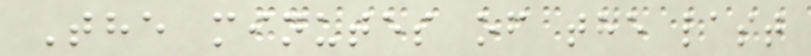The minutes of the last
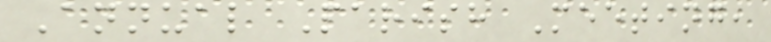Annual Parish Meeting,
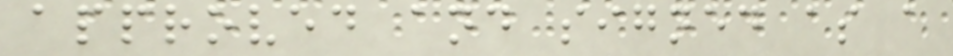approved and signed as a
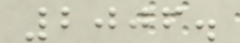2006.
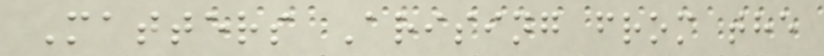Matters Arising from the
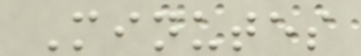Minutes
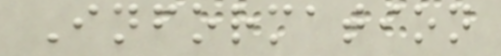Information
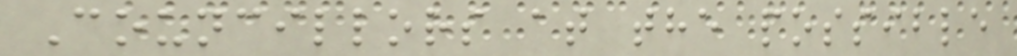Councillors at the possible
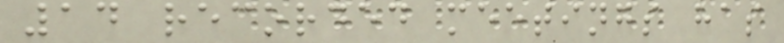14 recorded meetings has
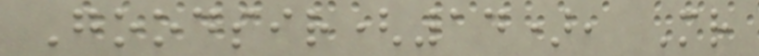Goodsir(14), Mr
